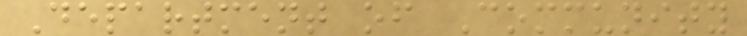Department of Community
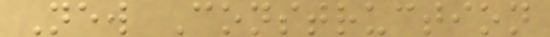New Construction
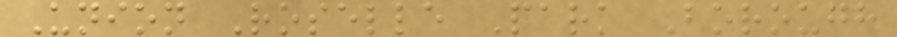Union Roselle Park Borough
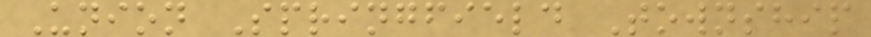Union Springfield Township
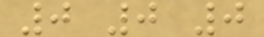0 0 0
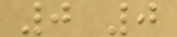0 0
